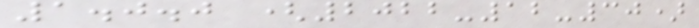1.0.0 (2022-12-30)
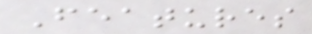Features
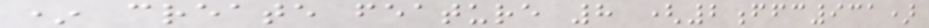* create feature 8 (2ffc931)
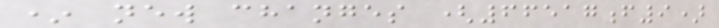* new changes (66517f9)
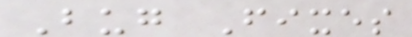Bug Fixes
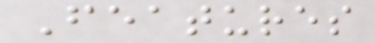Features
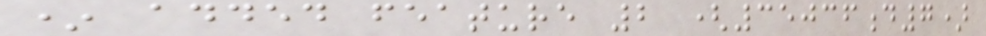* added feature 2 (35036d7)
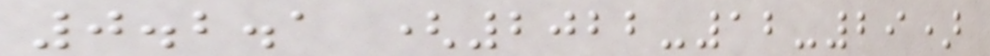0.2.1 (2022-12-29)
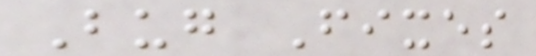Bug Fixes
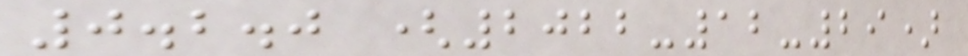0.2.0 (2022-12-29)
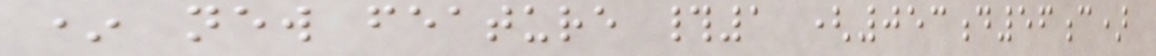* new feature #1 (053d56c)
